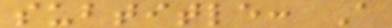subtitle: A
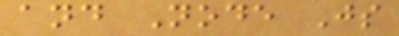and Node Js
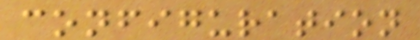configuration
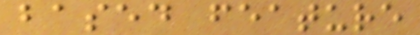based feature
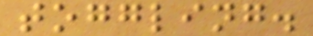toggling.
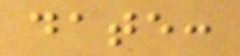date:
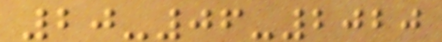20-06-2020
